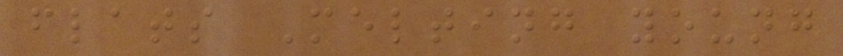flats Melting young
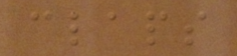claps
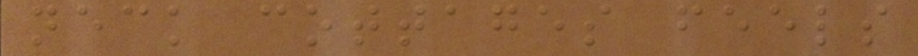neck cottages feels
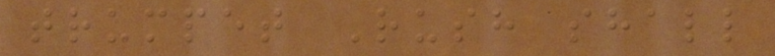trumpet Rush shall
